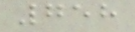758
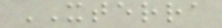XTERRA
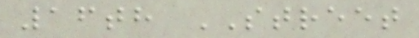16th STREET
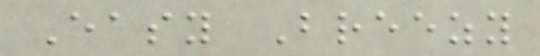Easy Breezy
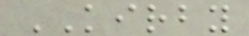KIRBY
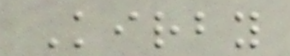Kirby
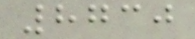8730
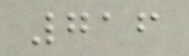716
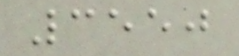3550
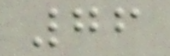76
